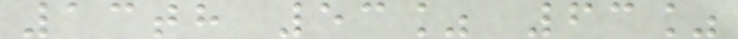13th 53% 63%
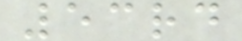53rd
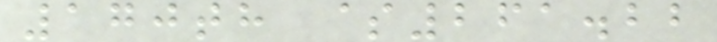170th $261.22
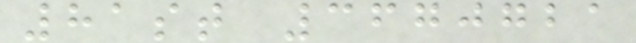81st 3670721
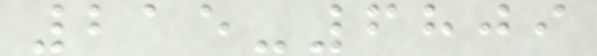215-6809
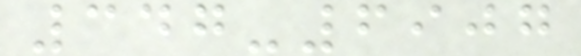347-6907
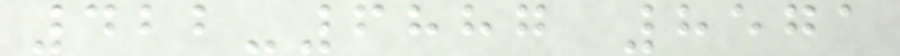422-6887 8571
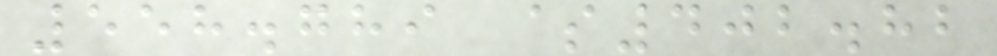558.789 $402.82
